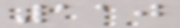110
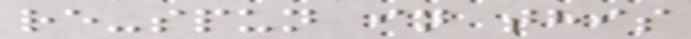re-spun in this
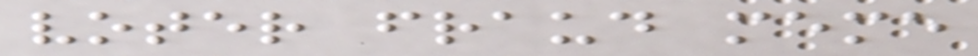voter fraud meme
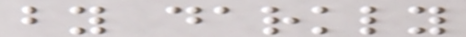by darkly
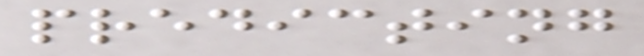predicting
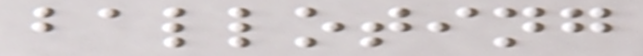balloting
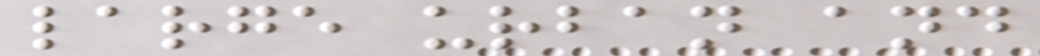large urban and
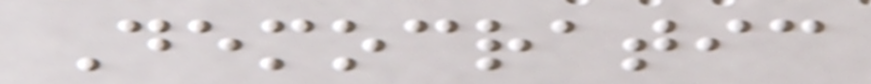Democratic
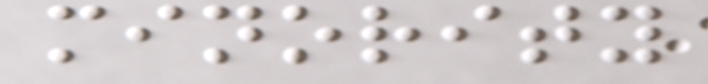minority
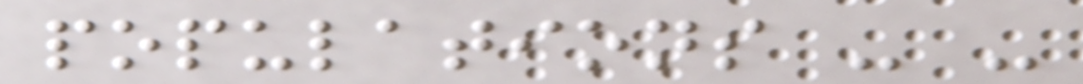populations - -
